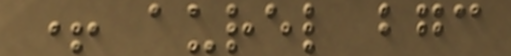+ aurel bgc
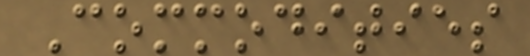Commodities
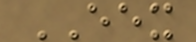EEX
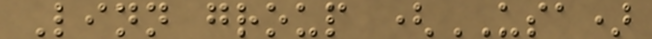Linn group (USA)
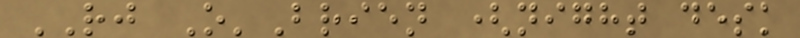RJ O'Brien (night desk
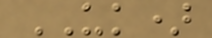UK)
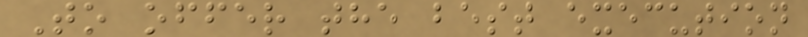To offer the best execution
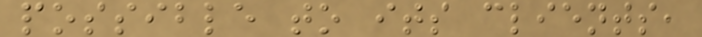possible to its clients,
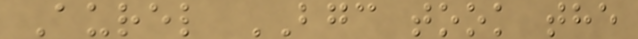Aurel BGC took the
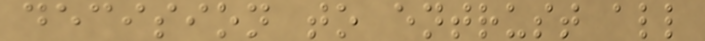decision to entrust all
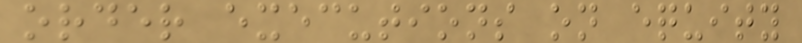order executions on equity
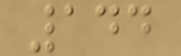144
